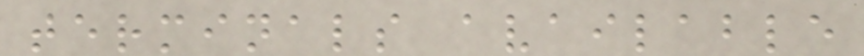terminals available
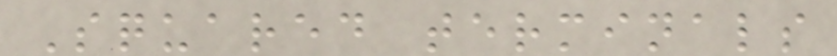Squared terminals
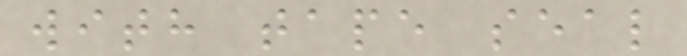with tape seal
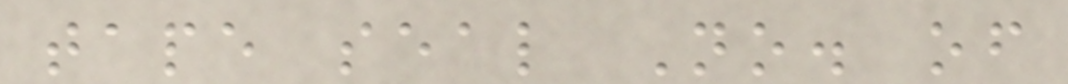tape seal No. of
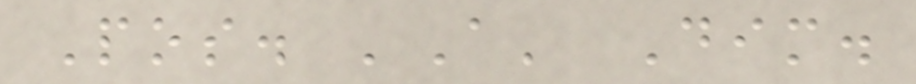Pos. 'A' Dim.
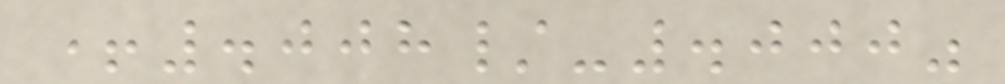+.008/-.000"
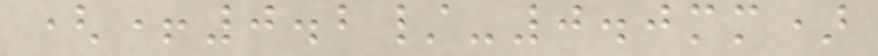(+0.2/-0.0mm)
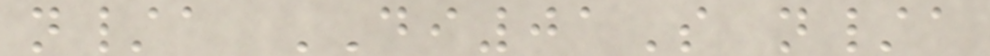n/a DI01S n/a
